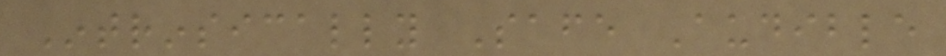Intrinsically Safe Audible
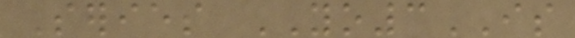Series YO3IS
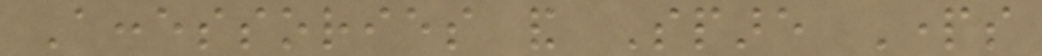Accessories and Spare Parts
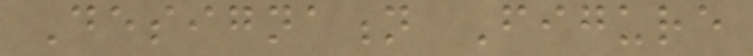Designation Figure
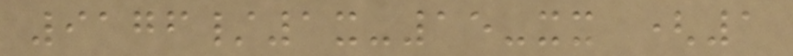9176/1x-15-xx (1
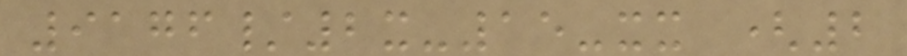9176/2x-15-xx (2
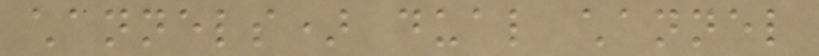channels) dual channel
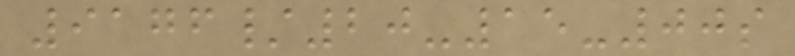9176/20-15-00s
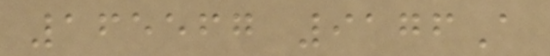165567 9176A
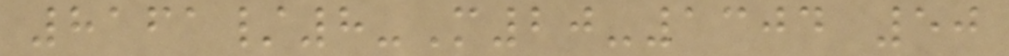8161/8-M20-1304 50
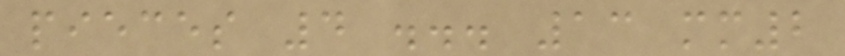pieces 4 ... 13 mm2
